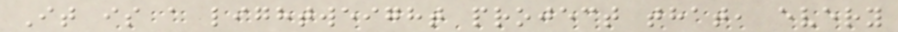It is a lightweight project that, every
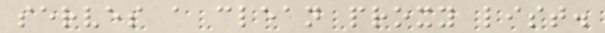serves a clean proxy list.
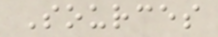Sources
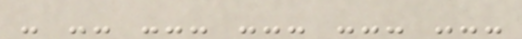- -- --- --- --- ---
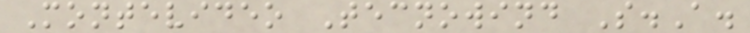Montevideo Tecnowind S.A.
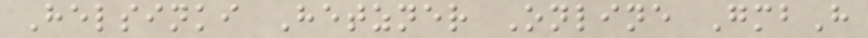Helsinki Hetzner Online GmbH
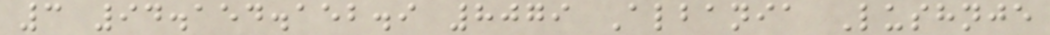3 94.154.152.9 8079 Albania Lushnje
